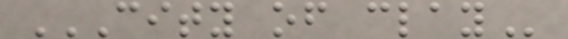CITY OF CLAY
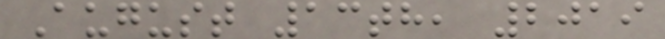August 13th, 2019
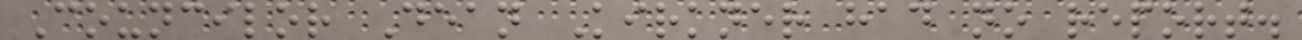Councilor Dean Kirkner had no report.
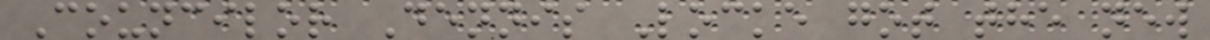Councilor Dennis Locke got the new
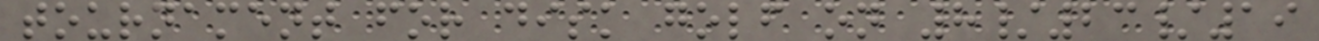tournament for disk golf on 8/23/19
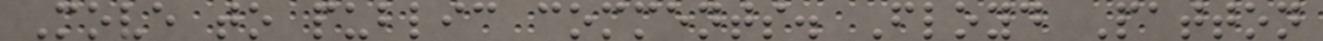Move to public comments. Floyd Patton
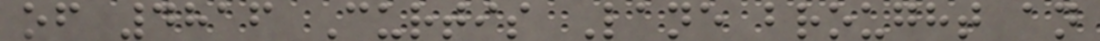of 4816 Curtis Lane brought an
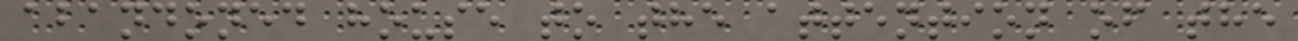abandoned house to the attention of the
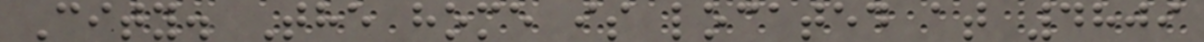City. The home is located at 4809
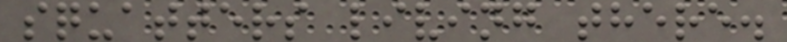squatters living there.
